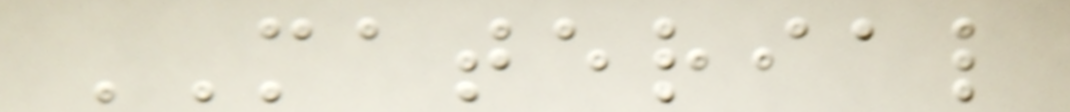MATERIAL
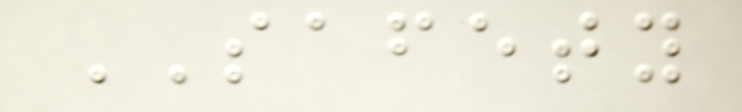SAFETY
